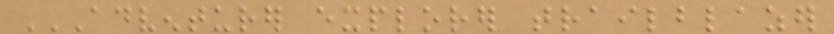ADVENTURER EXPLORER TRAILBLAZER
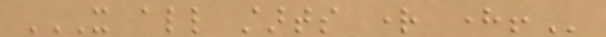IT ALL STARTS RIGHT HERE!
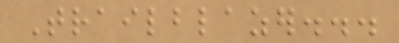Trailblazer...
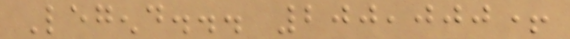Legend... 200,000+
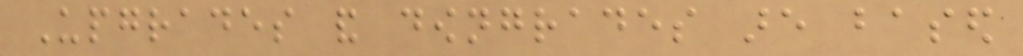Upgrades and downgrades are based
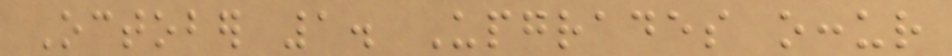October 1. Upgrades occur
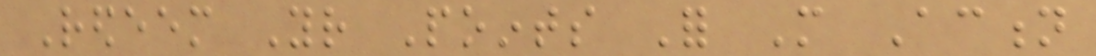Redeem Your Points For More Action
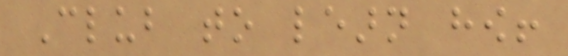Club to learn how!
